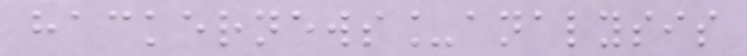hackernews_analysis
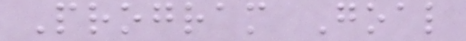Program Goal
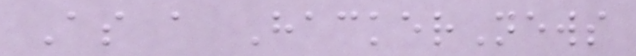As a HackerNews
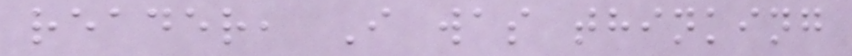reader, I was thinking
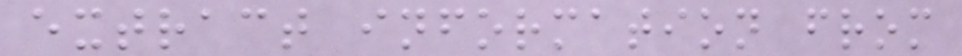extract information from
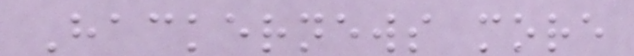Hackernews more
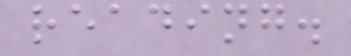reading.
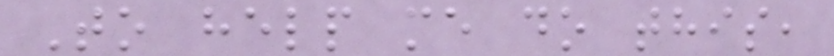To help me do this,
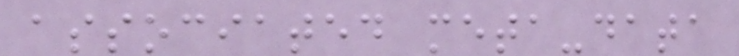associated meta-data
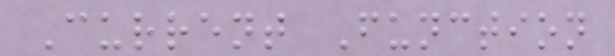Current Function
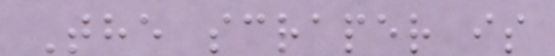The scraper is
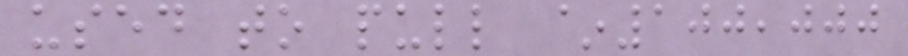used to pull ~100,000
